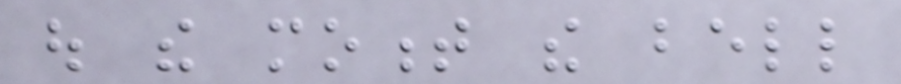out the moment the bell
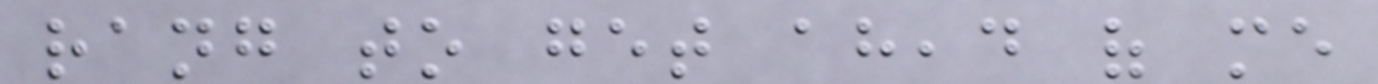rang to get ahead of me
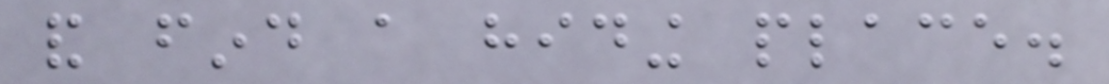and find a hiding place.
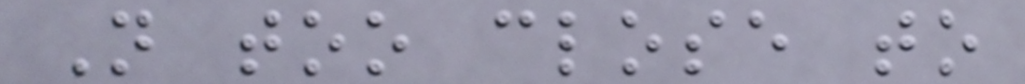Not too close to
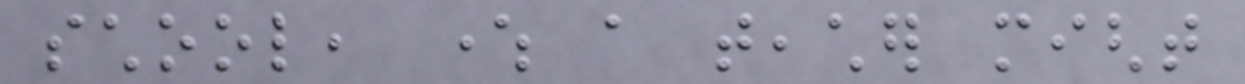school, where a teacher might
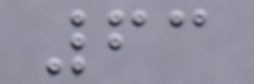63
